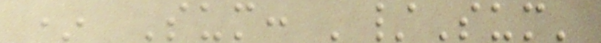* Sum: '/Sum'
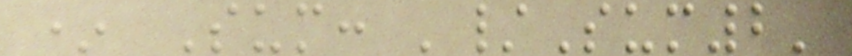* Sum: '/Sum2'
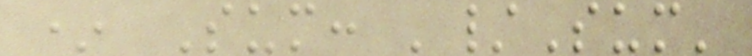* Sum: '/Sum'
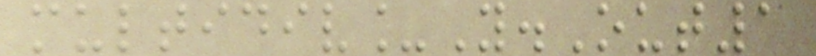multidiv_Y.Out1
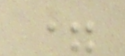=
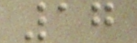17
